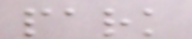park
